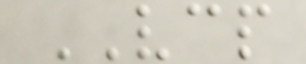VCP
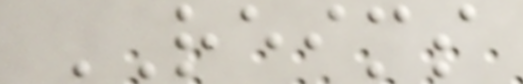REIMS
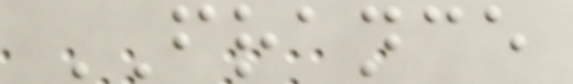FRANCE
